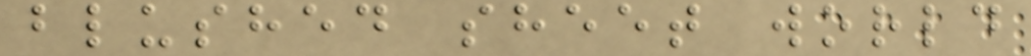blushed sheet world
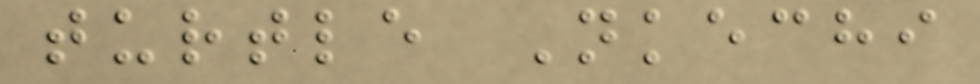turtle Nkechi
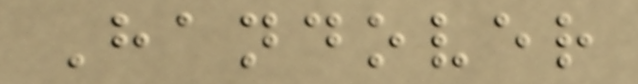Handover
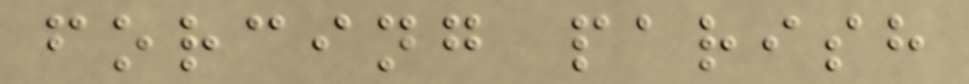forcing parish
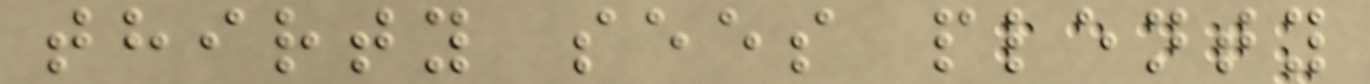thirty sees plenty
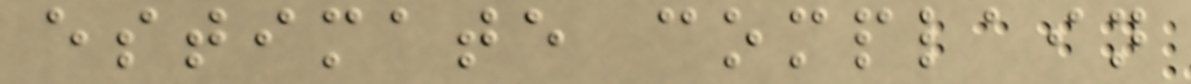estimate complain
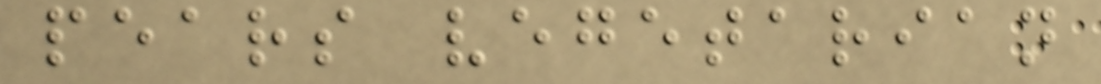pears vegetarian
